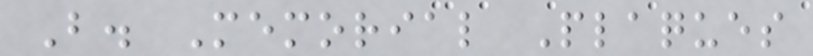B. Memorial Plaques
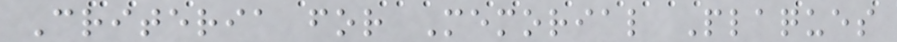Criteria for Memorial Plaques
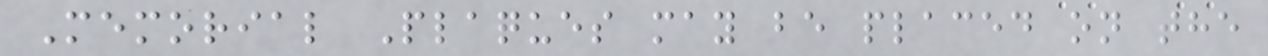Memorial Plaques may be placed on the
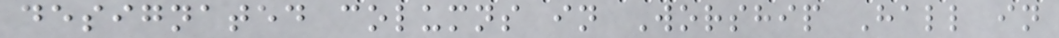designated columns in Worship Hall in
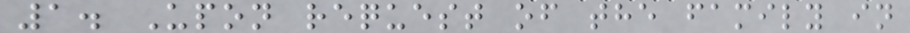1. Upon request of the family in
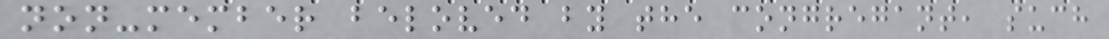non-member beloved by the congregant, such
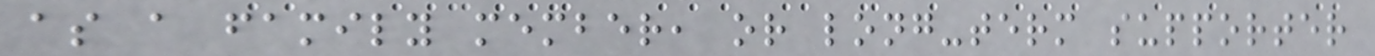as a family member, or long-term supporter
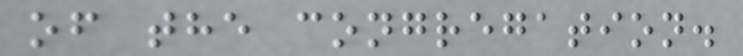of the congregation.
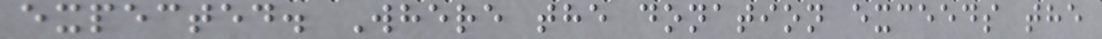expected. Where the donation exceeds the
